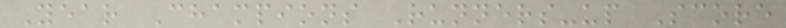Year Champions Runners-up Score
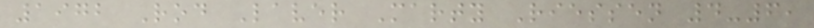1972 Rod Laver Marty Riessen 4-6,
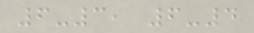6-3, 6-4
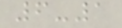6-1
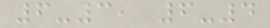6-3, 6-4
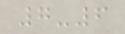7-6
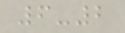6-2
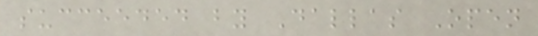succeeded by Dallas Open
